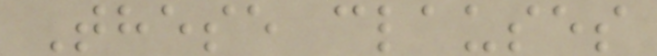These clauses
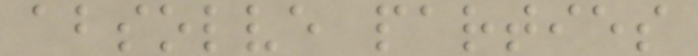absolve parties
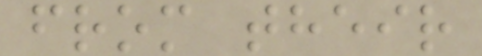from their
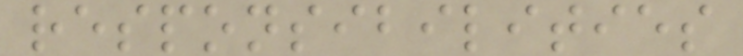responsibilities
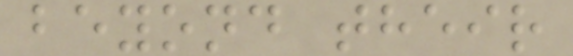beyond their
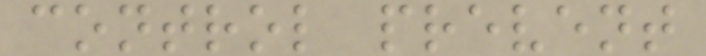control prevent
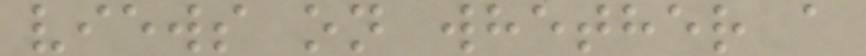views on whether a
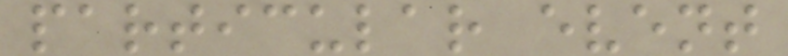particular event
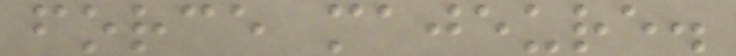force majeure.
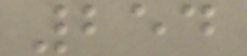254
